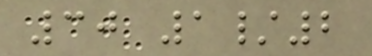30 1/2
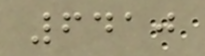6410
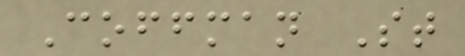Coffman St
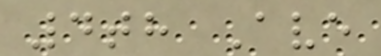4th Ave
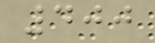400
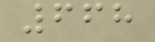668
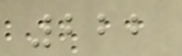222
